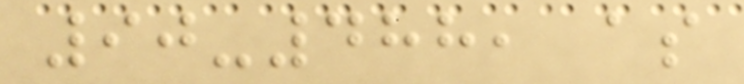90-488, as
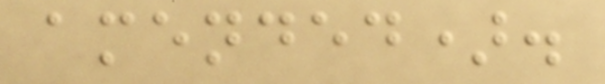amended).
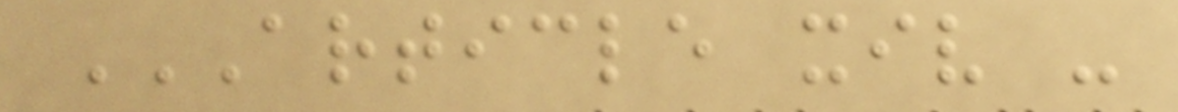ARTICLE XIV -
